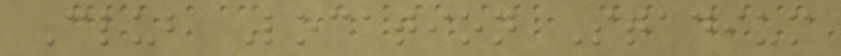Club Location Stadium
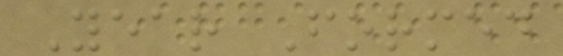Year Formed
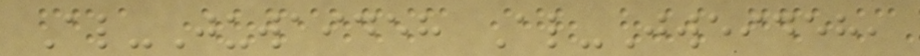Al-Juwaideh Al-Jweideh,
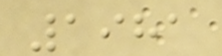1981
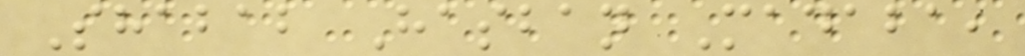Shabab Hasban Madaba,
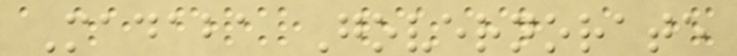Madaba Governorate
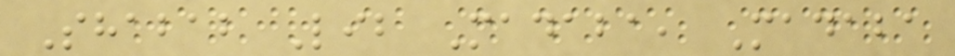Shabab Lib Madaba, Madaba
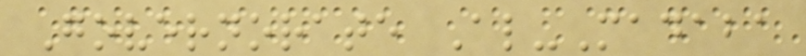Governorate Al-Madaba
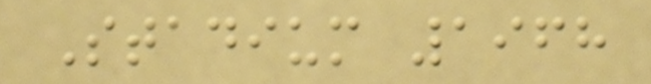Stadium 1968
